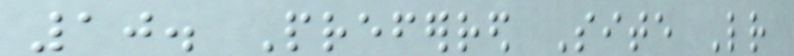10. Preferred Site Letter
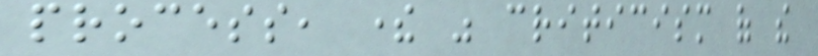process, there was criticism of the
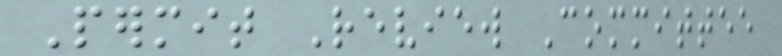Permit Review Committee
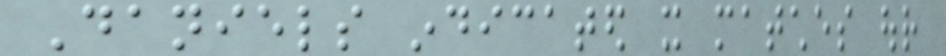Daniels indicated it matches our
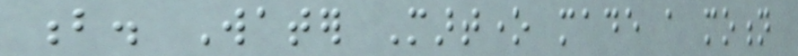b. Water Martone made a motion
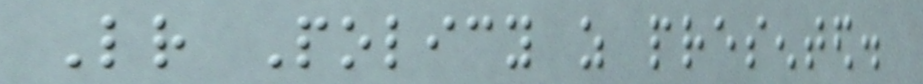Letter Policy as presented.
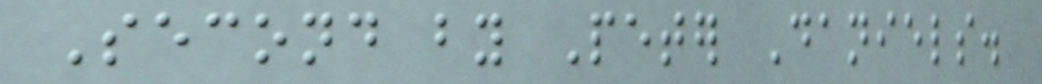Second by Peter Daniels.
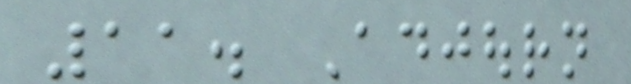11. Adjourn
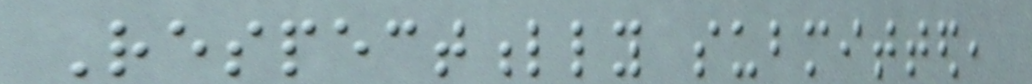Respectfully submitted,
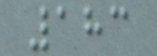183
